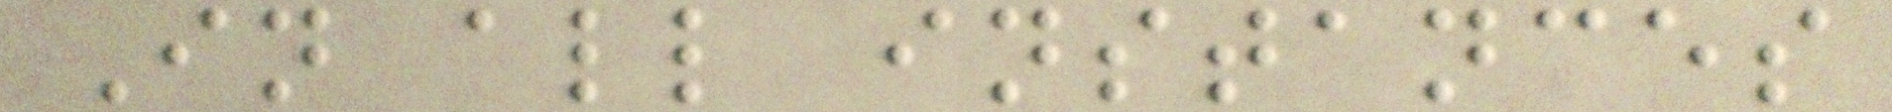In all instances
